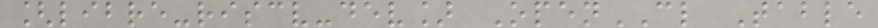[libre-riscv-dev] OpenCL Table
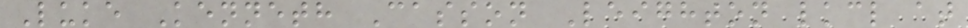Luke Kenneth Casson Leighton lkcl at
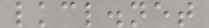lkcl.net
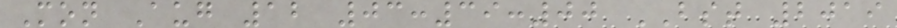Mon Aug 12 03:39:00 BST 2019
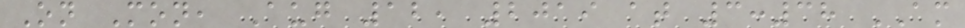On Mon, Aug 12, 2019 at 3:38 AM
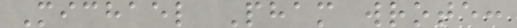Michael Pham wrote:
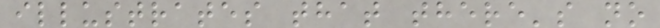illustrates that there's no
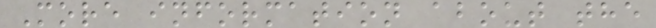More information about the
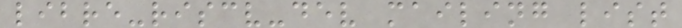libre-riscv-dev mailing list
